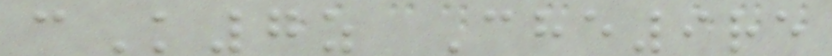cK7z Che9re
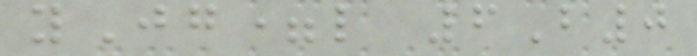yJg=l 6B0
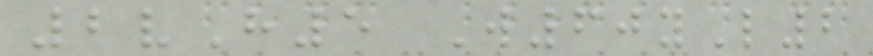2vH5 W60yL2
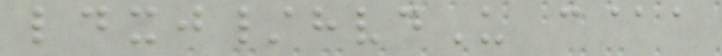ldxj/hvdU c@a
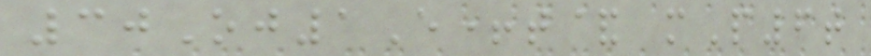30Oj1E+t& mP6t
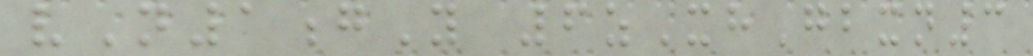vN1gY 6zXhGbxn3
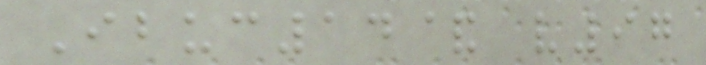Ibuc14& v97
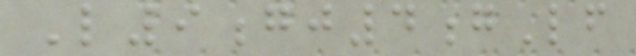L9gj4gLf
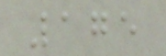175
